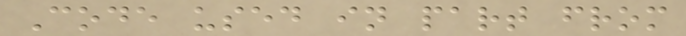Code used in part from
